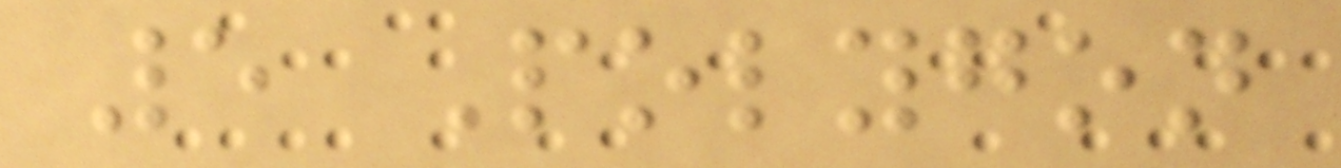5 Polygon
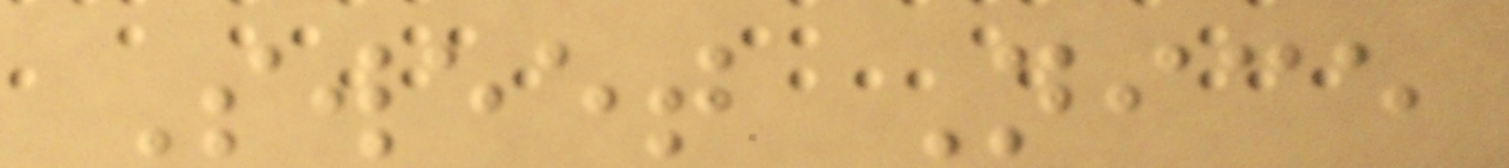Sweet Nice
